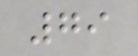79
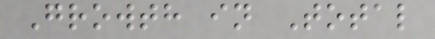Growth in Total
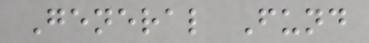General Fund
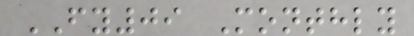FY09 Monthly
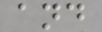and
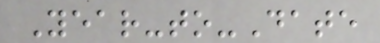Year-to-Date
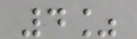4%
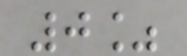0%
